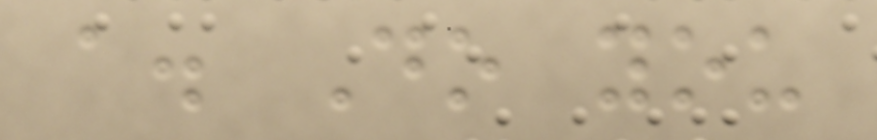a. Do you
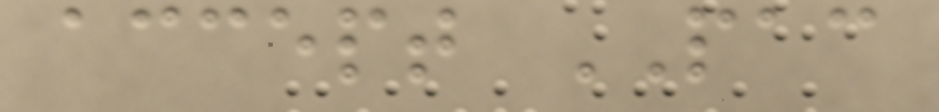accept PAC
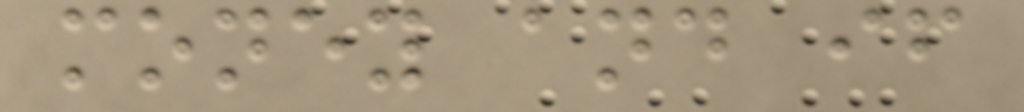money and if
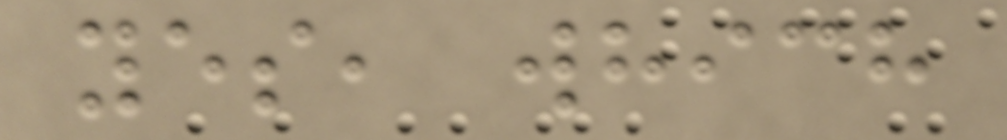yes, which
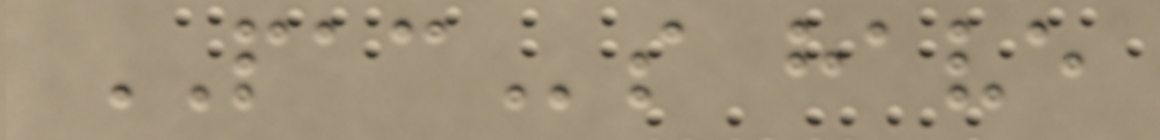PACs have
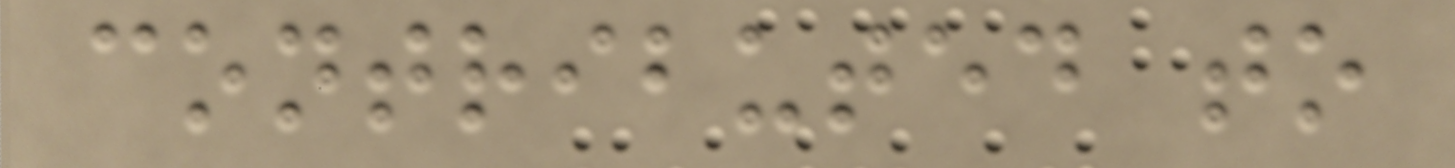contributed to
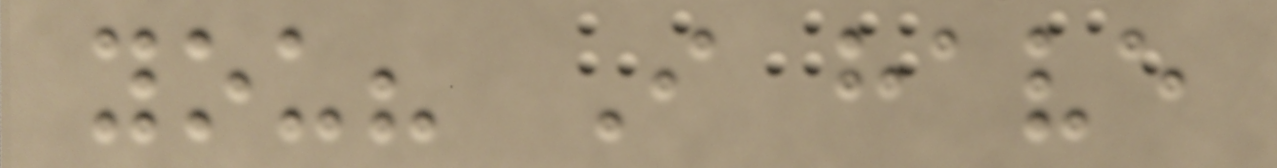you? I have
